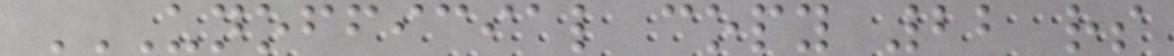UNOFFICIAL COPY 22 RS
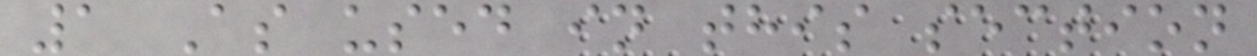1 As used in this section
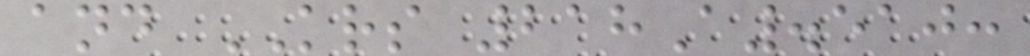and KRS 218A.510:
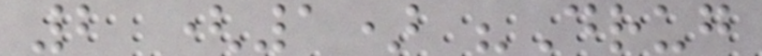2 (1) "Drug
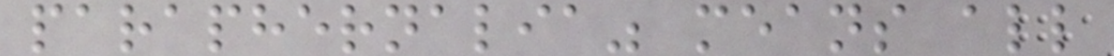paraphernalia" means all
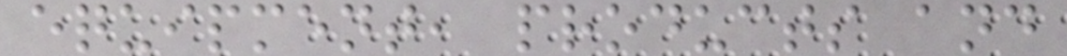equipment, products and
